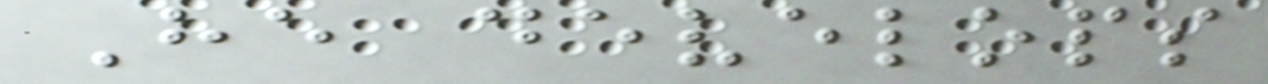He develops
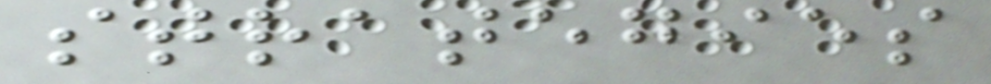strategies
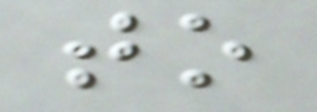to
